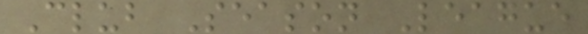Club Season League
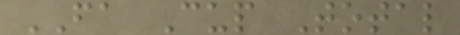FA Cup Total
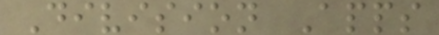Division Apps
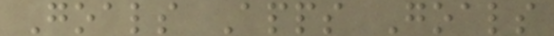Goals Apps Goals
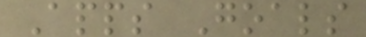Apps Goals
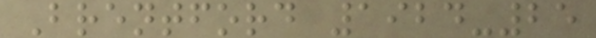Brentford 1924-25
